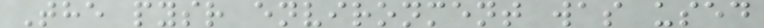The pysr environment was used
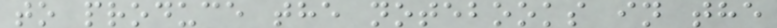to produce the notebooks in the
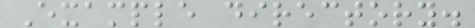Example directory.
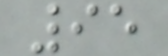95
